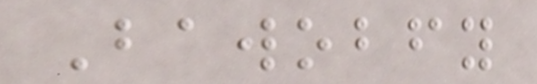Bawobfy
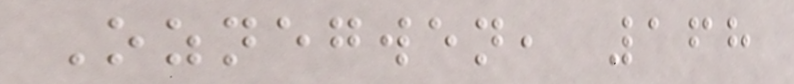Oznegwen, 168
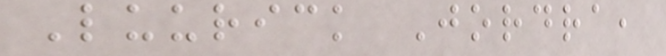Luurick Jordra,
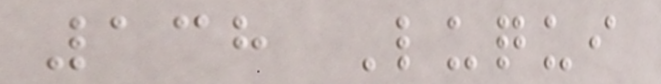138 Luqui
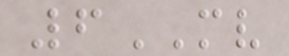6MV
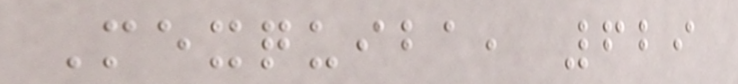Mexquiba, 629
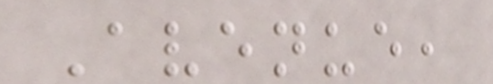Avenue,
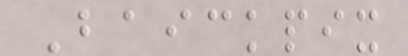Baickpix
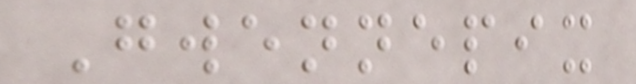Gwennepix
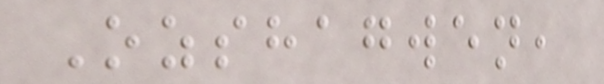Ozshagwen,
